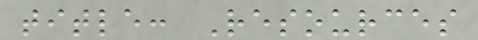title: Resources
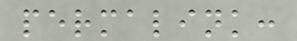permalink:
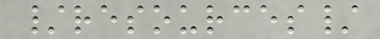/resources/
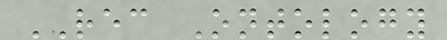REC Ontology
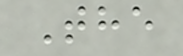The
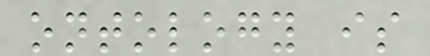ontology is
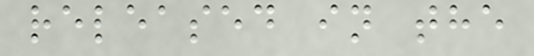released in the
